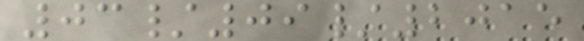03/09/2015
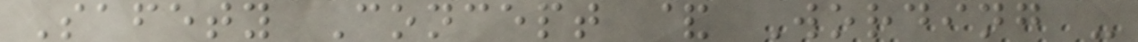Safety Concept & Wording -
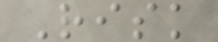Risk
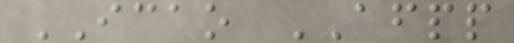ICAO AFPP
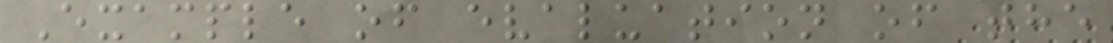Example of evaluation of the
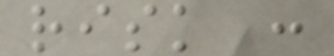risk :
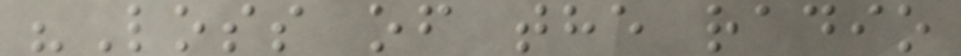"Loss of the radio
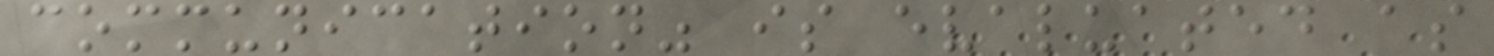communication" is evaluated as
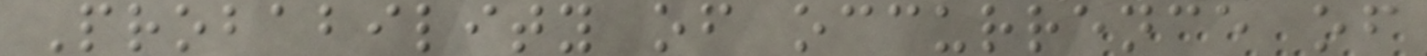Probability of occurrence of
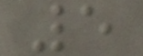5
